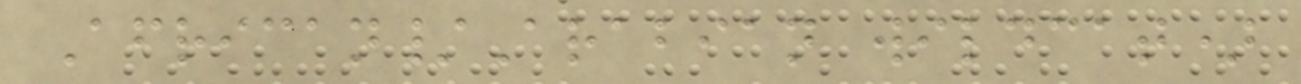African/Arabian wildcat)
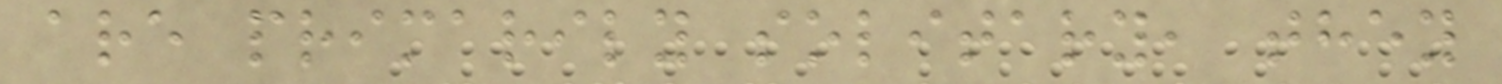are primarily solitary, they
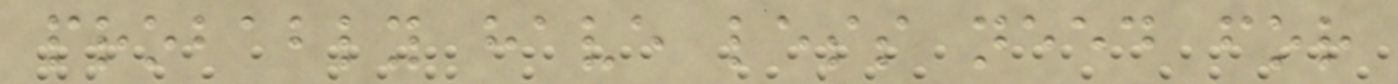probably have less need for
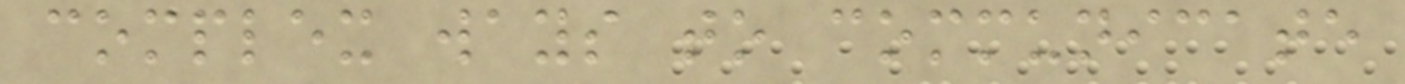complex ways to communicate
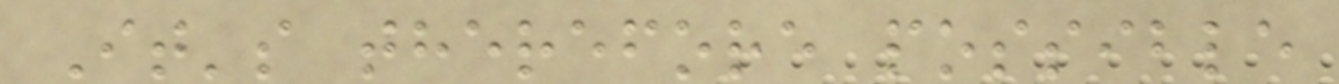It's therefore possible
